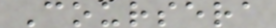Coursera
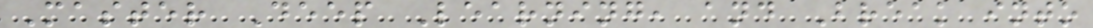Master Deep Learning, and Break into
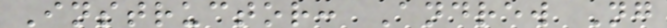Instructor: Andrew Ng
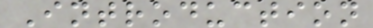Introduction
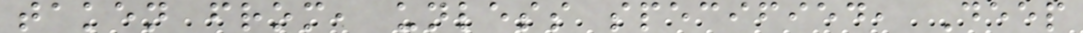taken from, unless specified, Deep
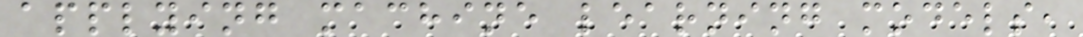applying machine learning models,
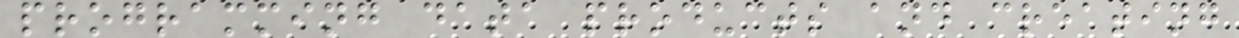programming data products and creating
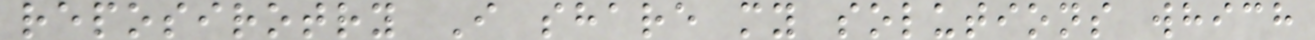reposirotry I share my solutions which
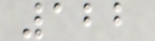122
